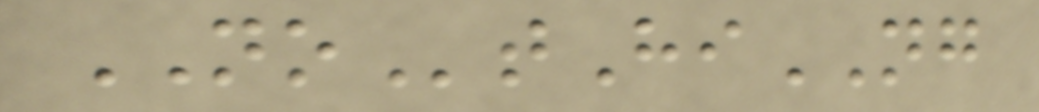NOtHiNG
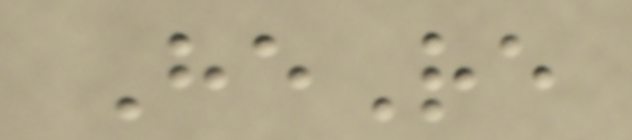HeRe
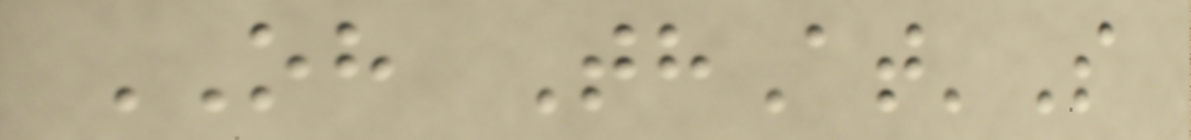OH ThAt'S
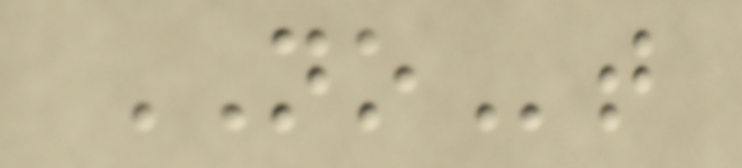NOt
